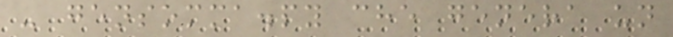- gensomma.py che genera un
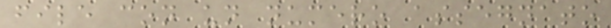file con un numero assegnato
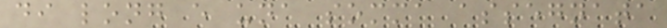di long e una somma assegnata
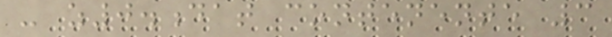- z0.dat contenente 3
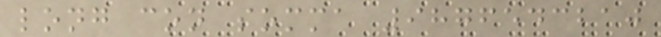long con somma 9876543210
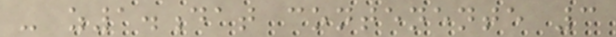- z1.dat contenente 3
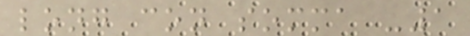long con somma -1
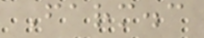Farm.c
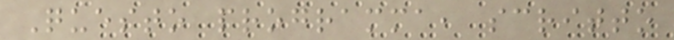Questo programma, scritto
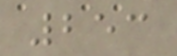253
